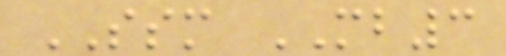SSM MB3
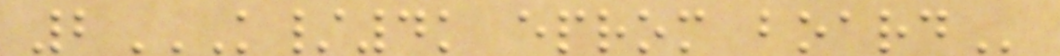2K/4K EPROM BOARD
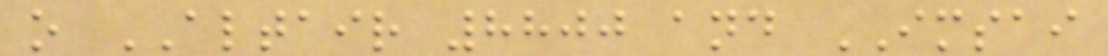o ALTAIR 8800 and IMSAI
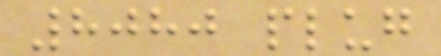8080 plug
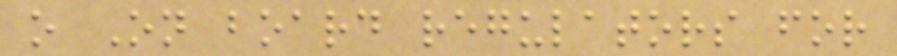o On board regulators for
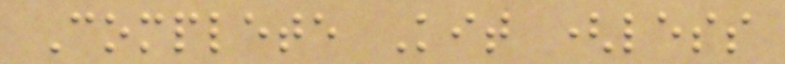Complete Kit (less
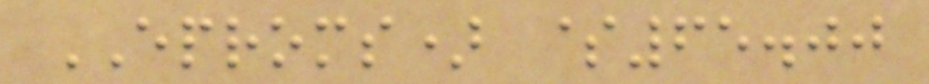EPROMS) $65.00
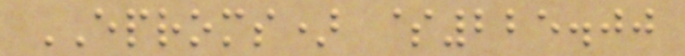EPROMS) $225.00
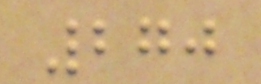270
